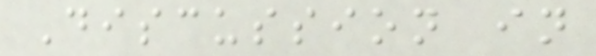Discussion in
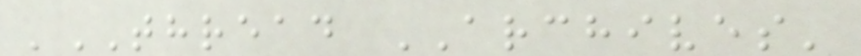'THREAD ARCHIVES'
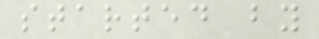started by
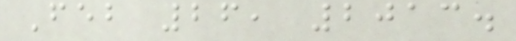Feb 26, 2013.
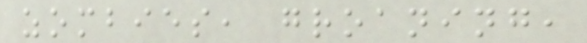zombies, groaning,
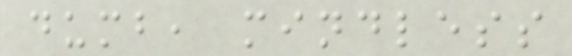dumb, mindless
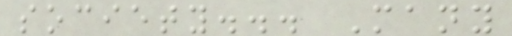society... Many
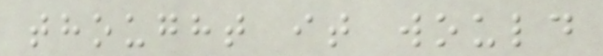thought it would
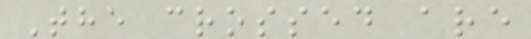The crossed are
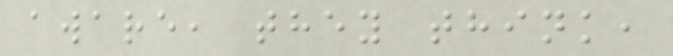aware, they think,
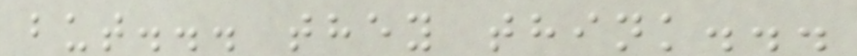but... they think...
